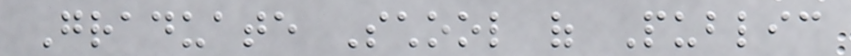Graduate School of Public
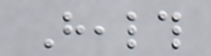Health
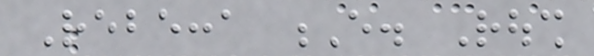Rebecca E. Roush
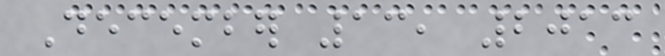December 13, 2013
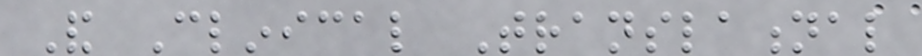And Clinical Translational
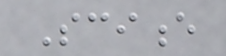Science
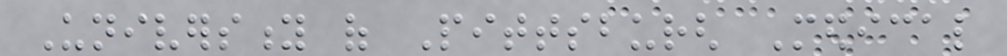University of Pittsburgh Medical
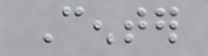Center
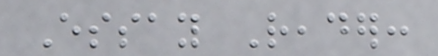Essay Reader:
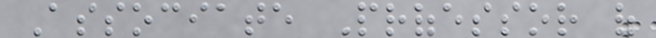Associate Professor of
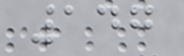147
